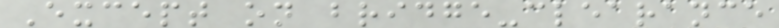Except on bridge-clearance
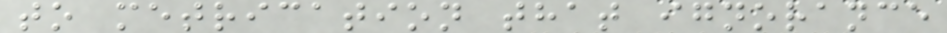to metrication that ignorance
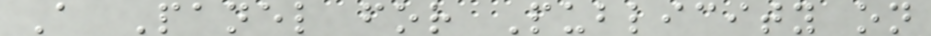A Panel for Publicity on
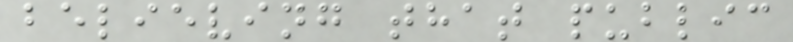believing that public
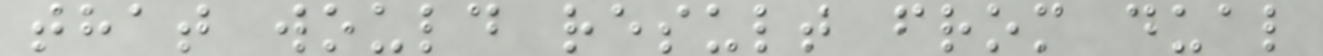that would result from dual
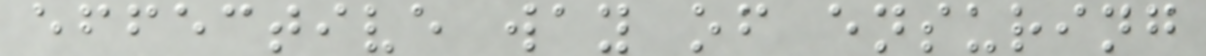effective way of ensuring
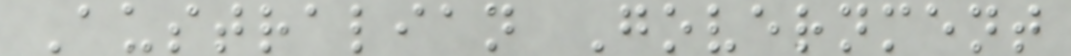Australian Government
